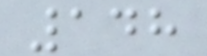148
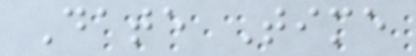Date Time
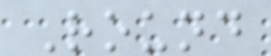Round
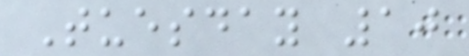Tuesday 10
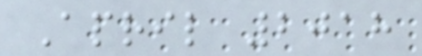April 2018
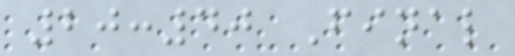20:40 Final
